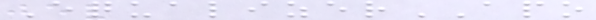EqualizerAPO
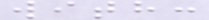with:
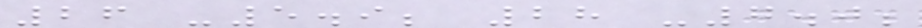26 -5.9; 28 -7.0;
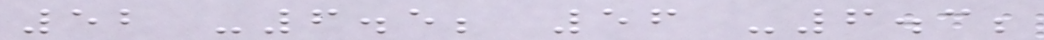52 -6.5; 56 -6.3;
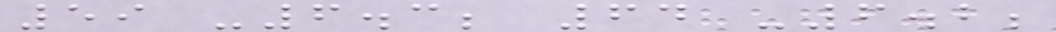59 -6.3; 64 -6.2;
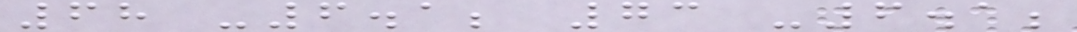68 -6.1; 73 -6.1;
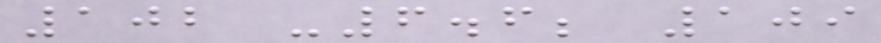102 -6.6; 109
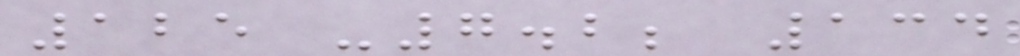125 -7.2; 134
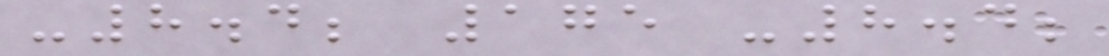-8.4; 175 -8.4;
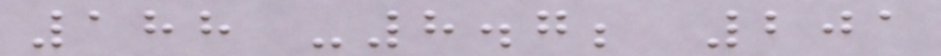188 -8.7; 201
